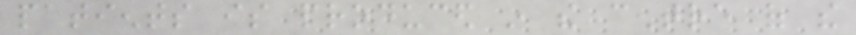patients is produced in the centre of the
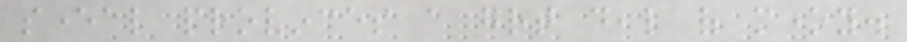several provinces a great deal of money.
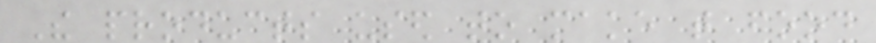The products used to make that food
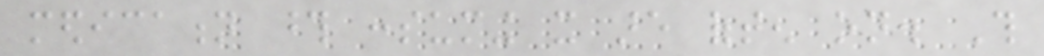medication those consuming it are often on. This
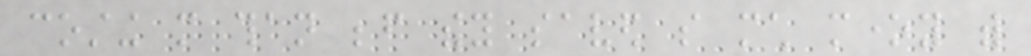costing more than before they saved so much money with
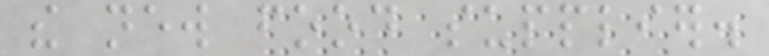the new food supplier.
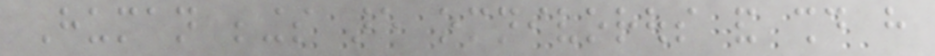Human beings are omnivorous and should have
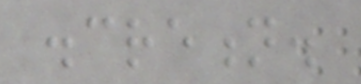discretion.
